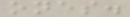ones.
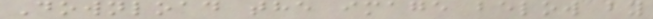Download the image below by
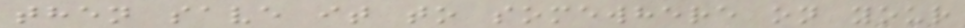then save it to somewhere on your
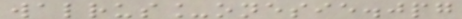walrus_onesie.jpg
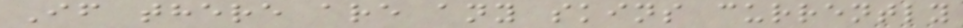If there are any skins currently
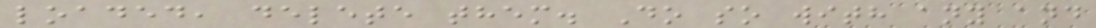loaded, delete them. Do so with any and
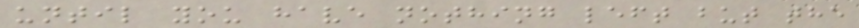until you have nothing left but the
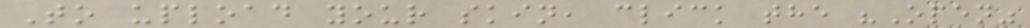To upload your skin, click the "Open"
